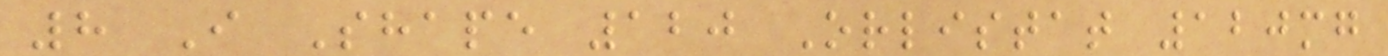8 I Shape 120 Orlistat 120mg
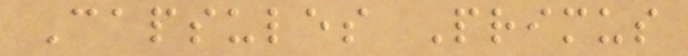Capsules Primus
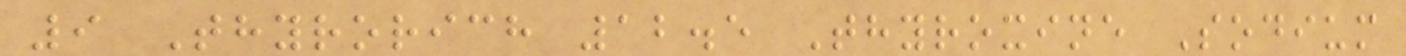9 Thyrorich 12.5 Thyroxine Sodium
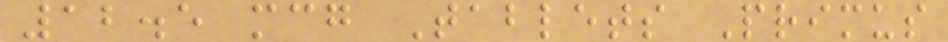12.5 mcg Tablets Primus
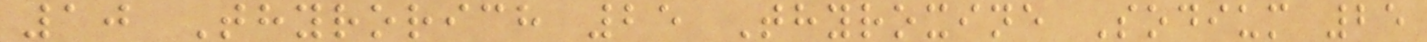10 Thyrorich 25 Thyroxine Sodium 25
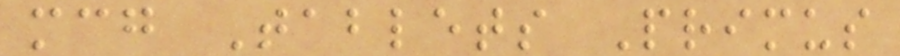mcg Tablets Primus
